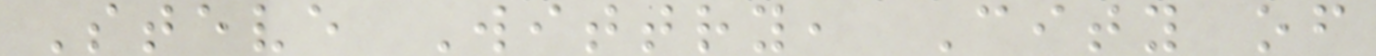Steve Wittry, City of
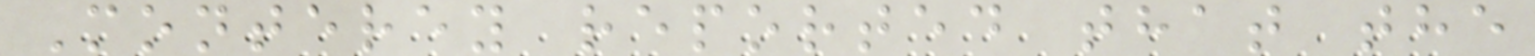Monterey reported that the
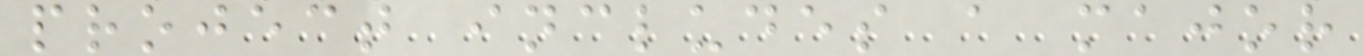project includes a major
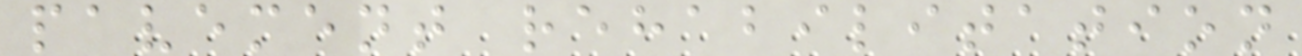pavement rehabilitation
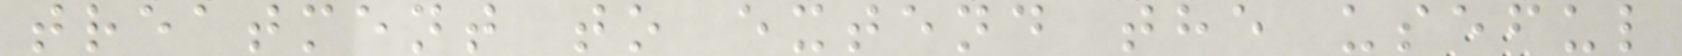treatment to extend the useful
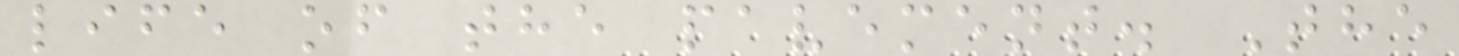life of the pavement. The
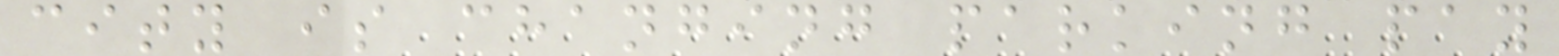city is changing parking pay
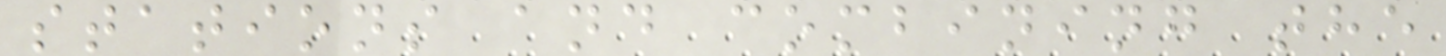stations and combining the
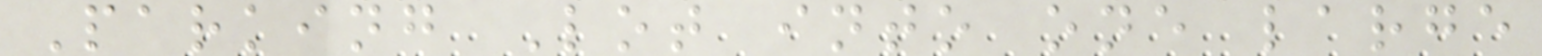Parking Lot into one large
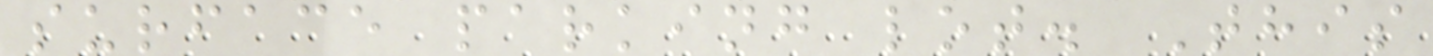surface parking lot. This
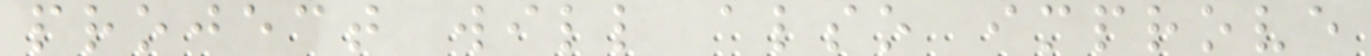project will also improve
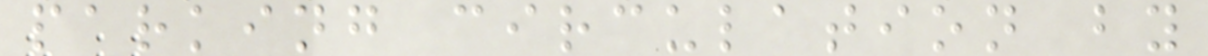parking circulation by
